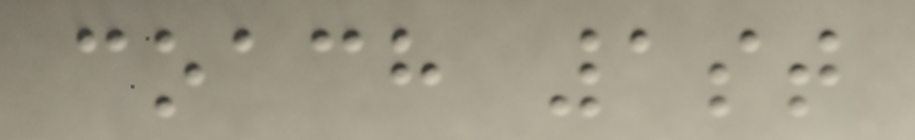coach 1st
